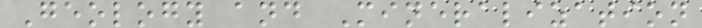Geology and Mineralization
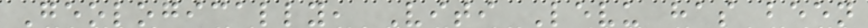Geologically, Viti Levu has been
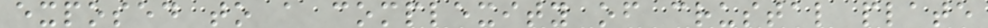exposed to a complexity of crustal plate
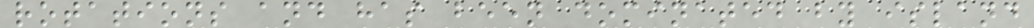rotations and has been dominated by island
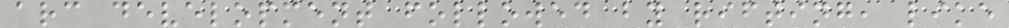arc development followed by rifting, like
